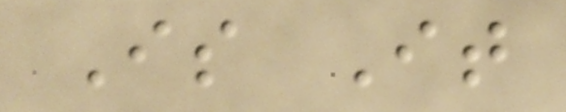Is It
